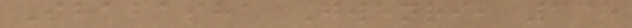Shabasha Gwenri, 338
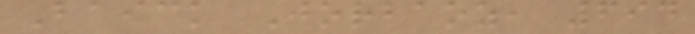Baick Jorbaoz, 694
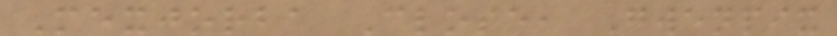Mexjorba Close, Gwenpix
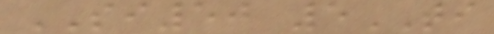SI50 5TI
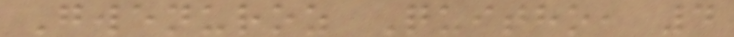Gwenuroz Quitho, 4
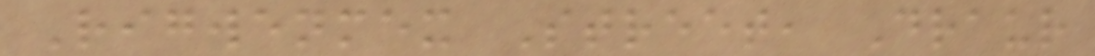Rigwenmex Street, Draur
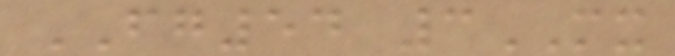FG54 3MX
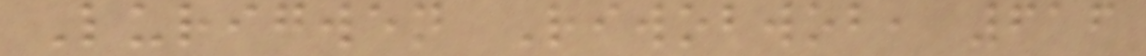Lurigwen Riwobwob, 616
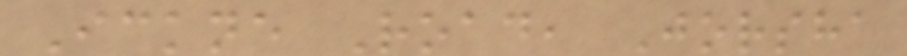Ickne Road, Jorsha
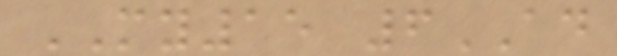MY15 6AD
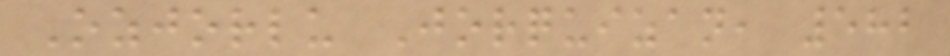Ozjorlu Jorquizan, 582
